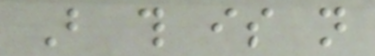But this is not
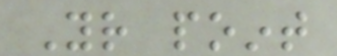Your point
